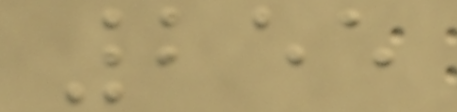255
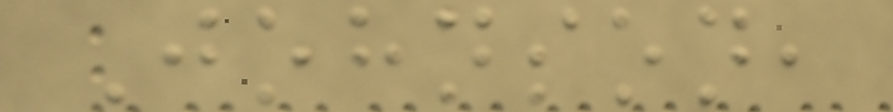Johnson,
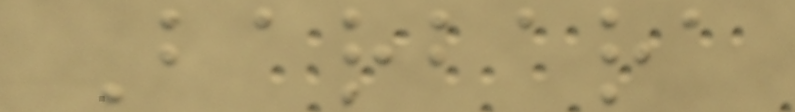Barbara
